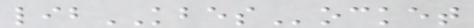libKBESocket
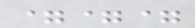===
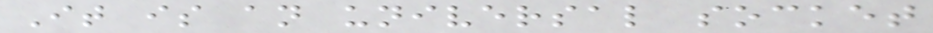It is an universal socket
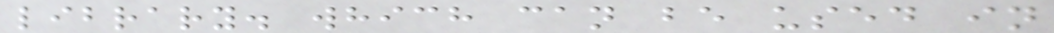library. which can be used in
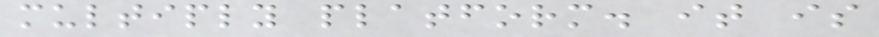multiply platform. it is
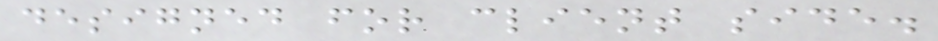designed for client side.
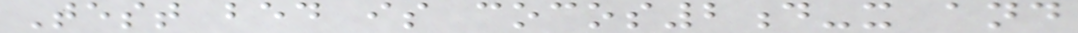Test bed is cocos2d-x and
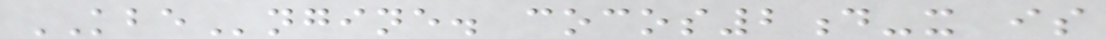KBEngine. cocos2d-x is
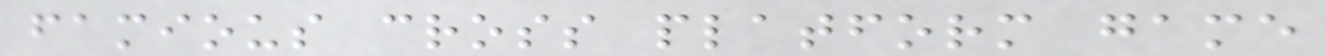famious cross platform game
